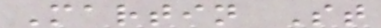Martin St
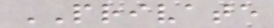PRIVATE
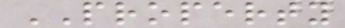PROPERTY
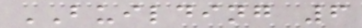BUILDING 6
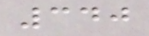340
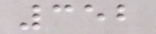352
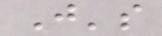J's
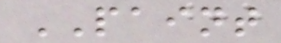PAINT
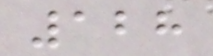128
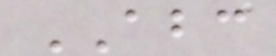ABC
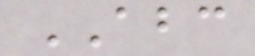ABC
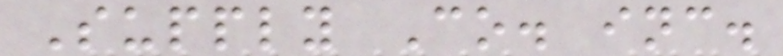Supply Co. inc.
